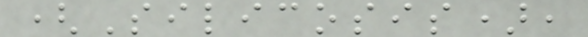(Silicosis),
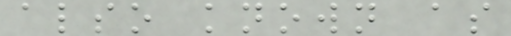also known as
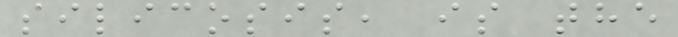silicosis, is the
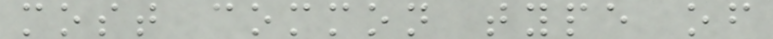most common type of
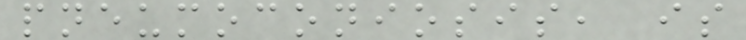pneumoconiosis, is
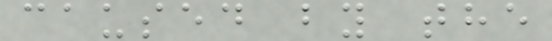caused by the
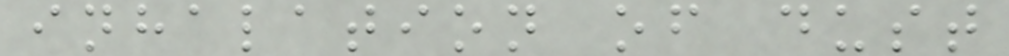inhalation of dust
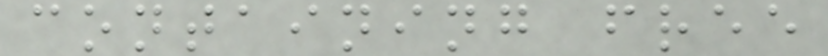containing free
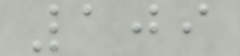109
